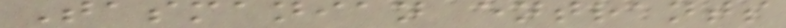Tasmanian entrants
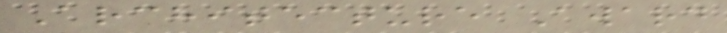Architecture Award
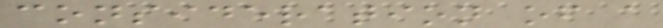consideration of a
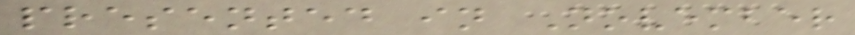presented in November
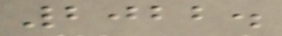2022.
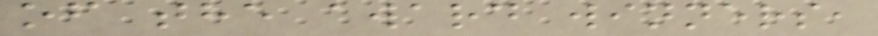of the award winners,
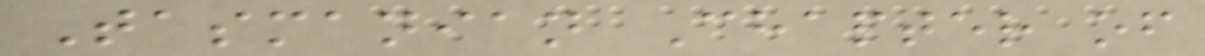Tasmanian Chapter of
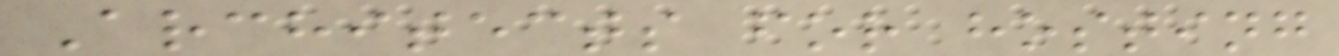Architects for hosting
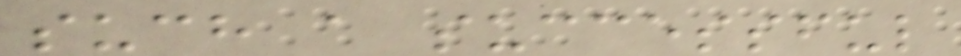such a successful
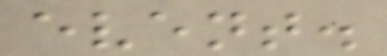event.
